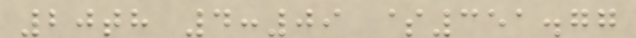20th 4:09 $351.77
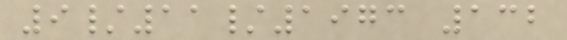9/11/1973 132
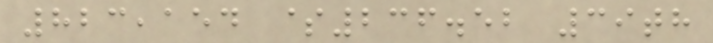823,154 $236.52 39th
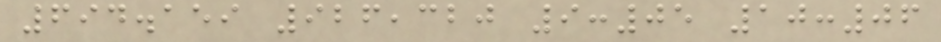694.159 926,320 9:05 10:06
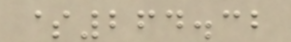$264.32
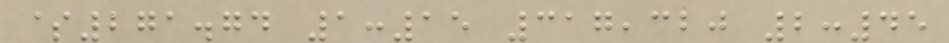$271.74 1:15 317,320 2:45
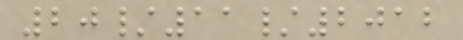20/11/2012
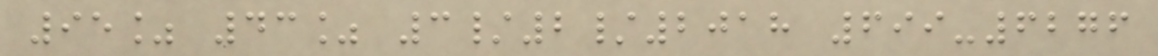95% 43% 3/2/2018 699-6276
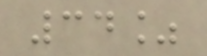34%
